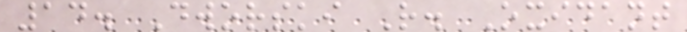14. Dworski R. Oxidant
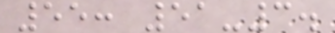55: 51-3.
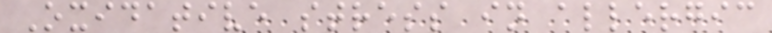Oxidative stress in allergic
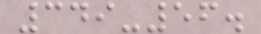349-56.
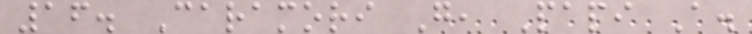16. Caramori G, Papi A.
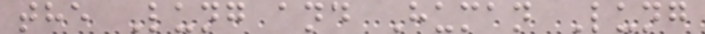the Lung and Human Lung
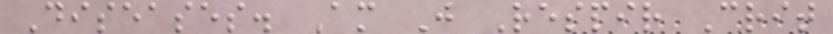Diseases. Am J Respir Crit
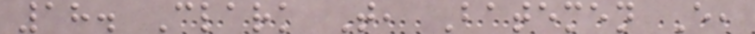18. Clark T, Batemen E,
